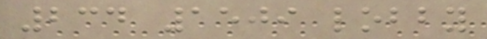234 1509 lobby
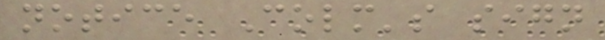notice Colm's sign
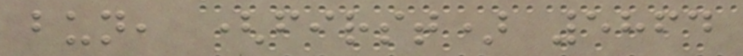bun, (first) 5864
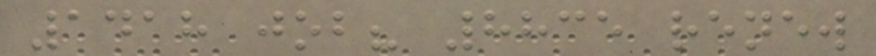1418 job? 8835 renew
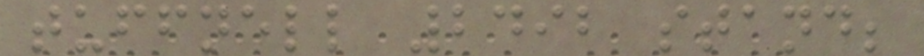tuffnell 2492 stand;
